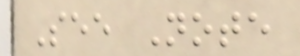See Note
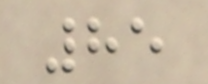85
